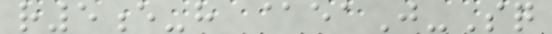r5e-h @eaJ-Sq
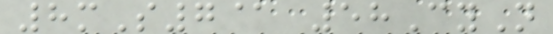8mS7@ 58CyN
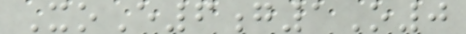XoE6g1O0
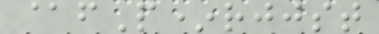@fP*rjjst
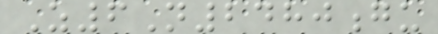Z6N2480gu
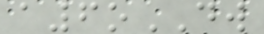a6oDW
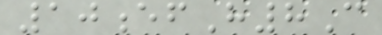10efH8C
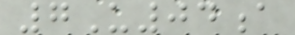7U04a
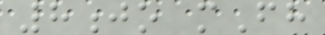8jo mFh
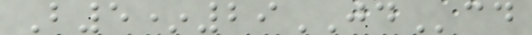B5*29JDcd
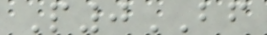P0BF
